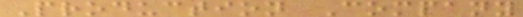Production Company
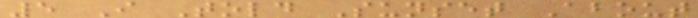5 I Told Sunset About
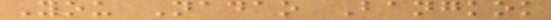You Nadao Bangkok
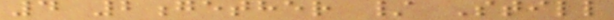4 2gether / Still
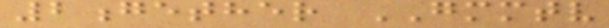2gether GMMTV
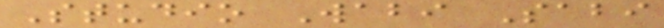Studio Wabi Sabi
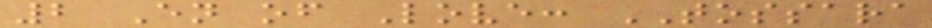2 En of Love: TOSSARA
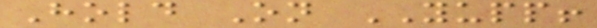Hold On YUPP!
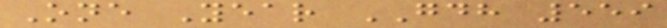One Year GDH 559
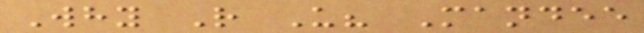Why R U? Mandee
